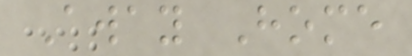Away Home
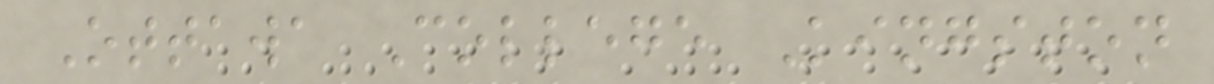Ottawa College Kingston
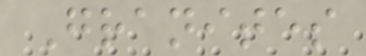Granites
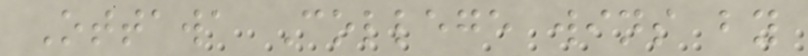Ottawa College wins by
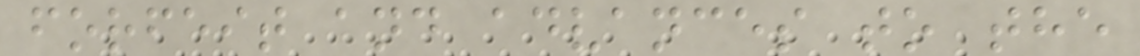forfeit and advances to the
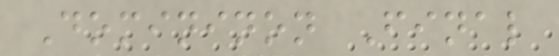Domininon Final
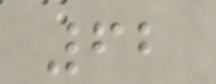62
